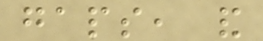gaps, and
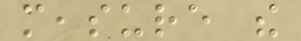measure the
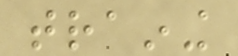training
